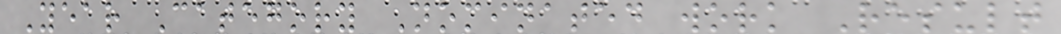Year Category Nominated work Result
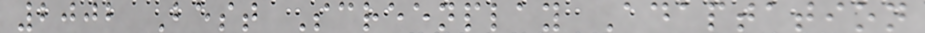2002 Best Screenplay Adaptation
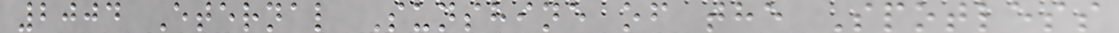2004 Eternal Sunshine of the Spotless
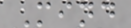Mind
